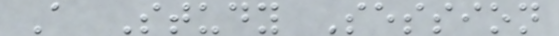A Study Session
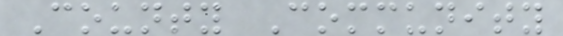County Community
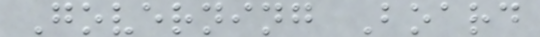Governing Board
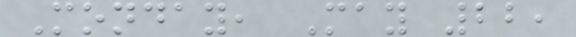Monday, May 22,
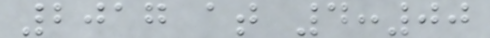2017 at 4:00
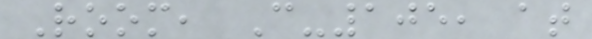Room, C-105, at
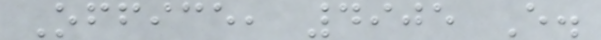Office, 4905 E.
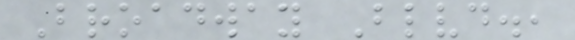Broadway Blvd.,
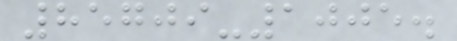85709-1005.
